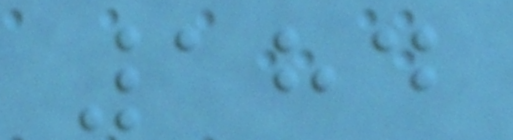184
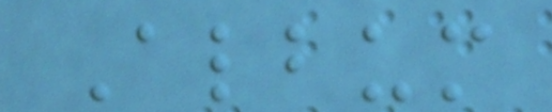Album
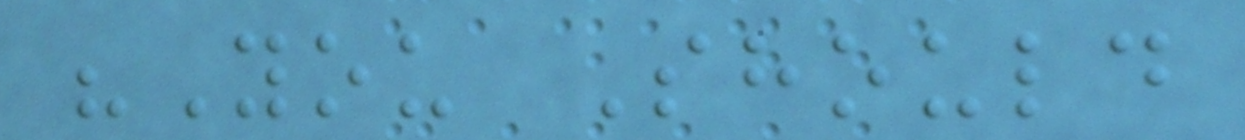"You Should
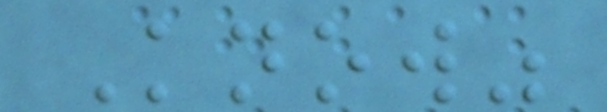Know"
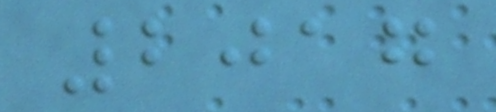2017
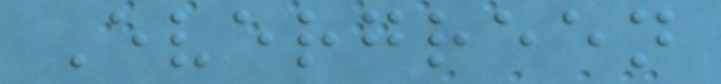Evergreen
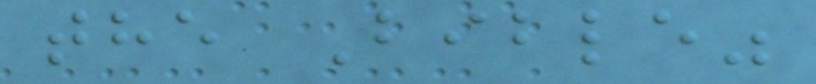the Bible"
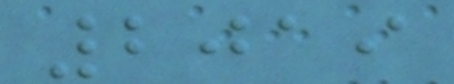2019
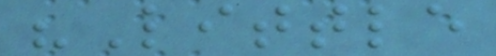"Little
